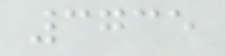3735
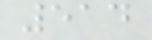514
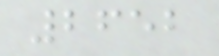2652
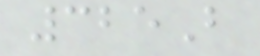325B
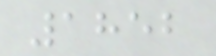1852
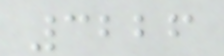3226
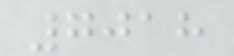7018
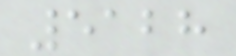5128
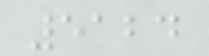5124
